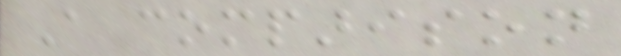A comparison
